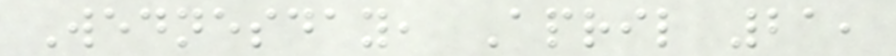Wednesday, April 21,
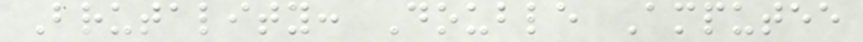Brutality: Double Amputee
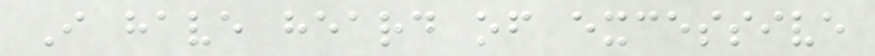I have heard of excessive
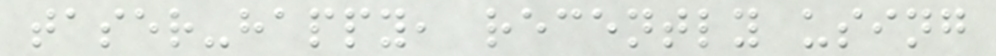taser-happy, recently using
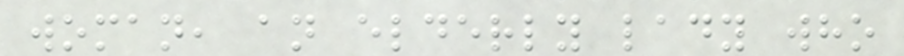woman, an elderly lady who
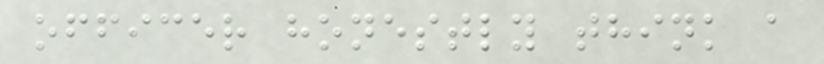officer honestly think a
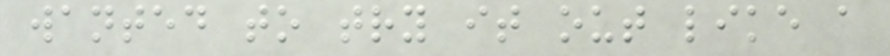wanted to try it out like a
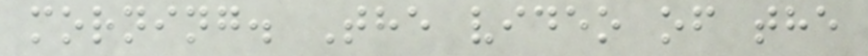morning. The video of the
